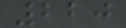220
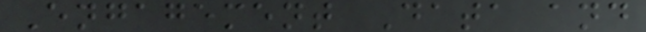Engagement Data and
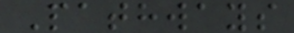Pathways
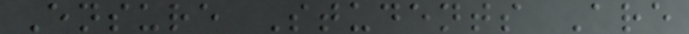Ensure Students Are
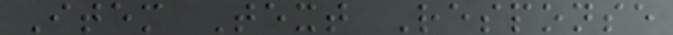Item Text Response
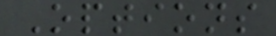Options
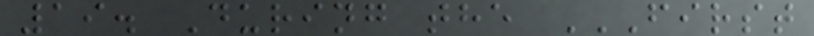19. During the FIRST
